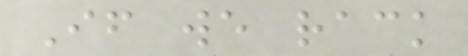If we rack
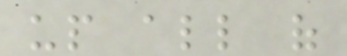up all of
